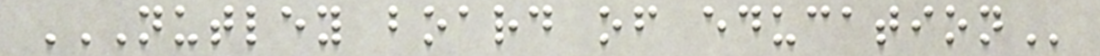NUTLEY BOARD OF EDUCATION
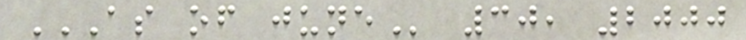AS OF JUNE 30, 2000
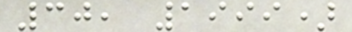30, 1999)
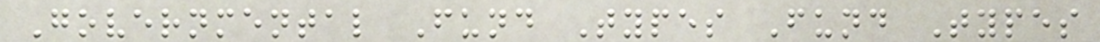Governmental Fund Types Fund Types
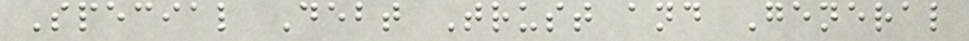Special Debt Trust and General
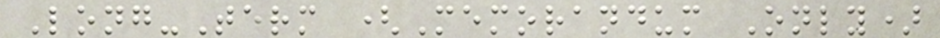Long-Term (Memorandum Only)
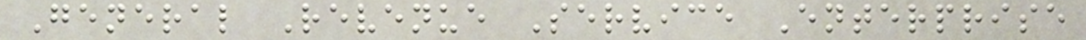General Revenue Service Enterprise
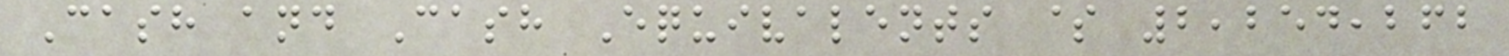Cash and Cash Equivalents $ 2,254,262
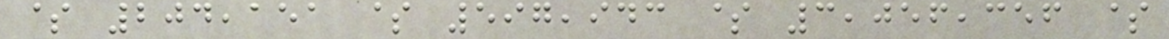$ 204,151 $ 597,943 $ 3,056,356 $
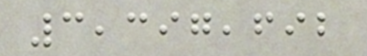3,397,692
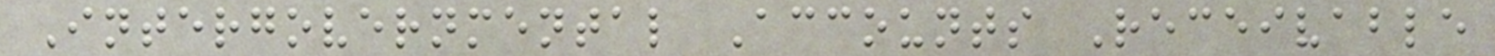Intergovernmental Accounts Receivable
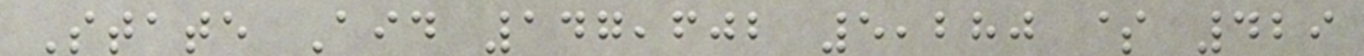State Aid 147,602 5,280 $ 429
